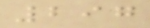297
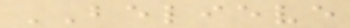BELIEVE
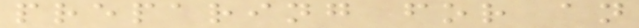preparing for an
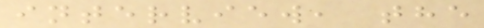interview, the
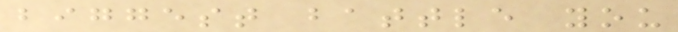biggest battle you
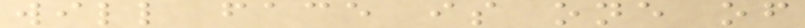will face is one of
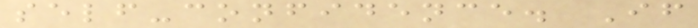self-confidence. If
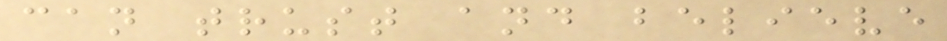can trust and believe
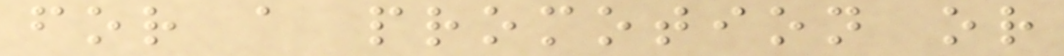for a promotion or
